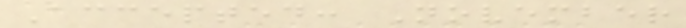Accepted: November
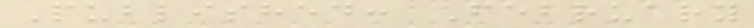Published: February
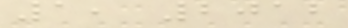1, 2012
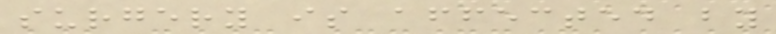surgery is affected by
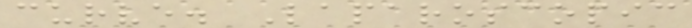curve. Laparoscopic
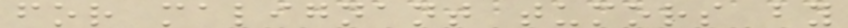for malignant tumors by
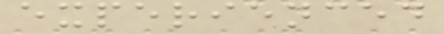experienced
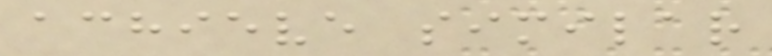achieve similar
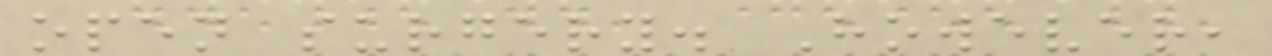open surgery. However,
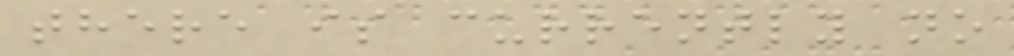there is currently no
